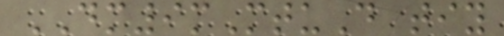DM9mMtuD tiy
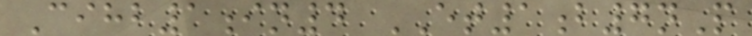Cihb1in4 ET1b7nP
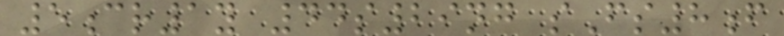5cr1y 44s29ng sFs8f
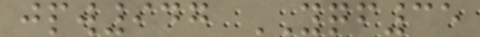jpw947 YQF35
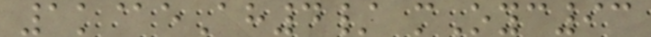1k@eAh4/ mOyc93
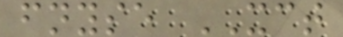fnyse XCT
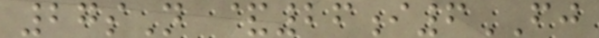27sN &26i6FJ
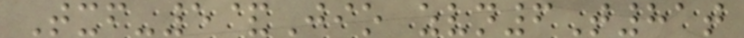Txf-5&Jio zvn6T81t
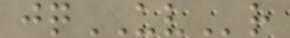jqUVr
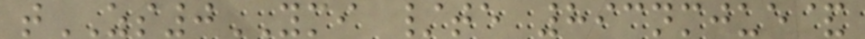tZS0YMI /te 893nmjue&
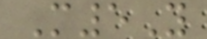M5Y
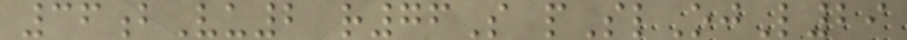36bVu2 r76S pSlOjL29
